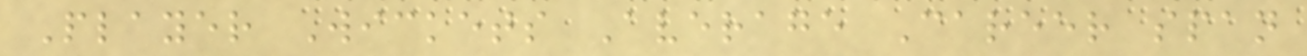Player Wickets Average Career span
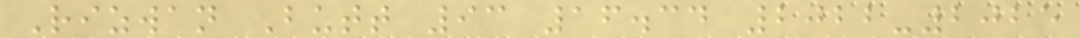Rizwan Butt 93 16.34 2022-2025
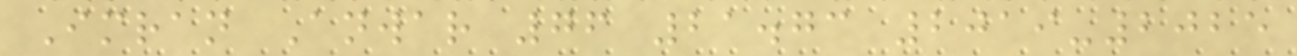Imran Anwar 76 21.73 2019-2025
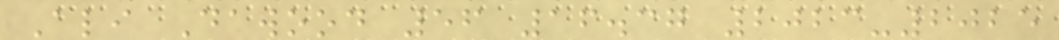Ali Dawood 56 16.37 2023-2025
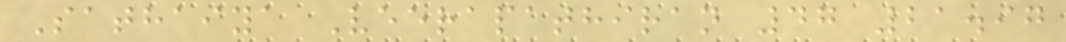Sathaiya Veerapathiran 47 21.97
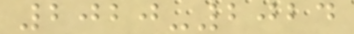2020-2024
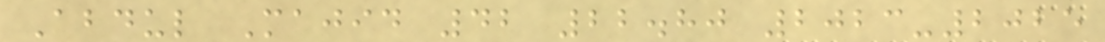Abdul Majid 42 22.80 2023-2025
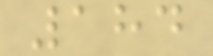184
